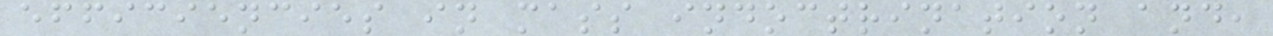efficiencies in mass indoctrination and,
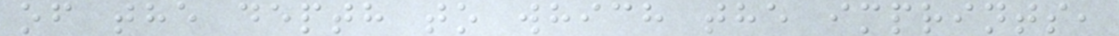of the depth to which the imprints,
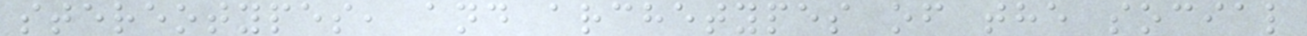stereotypes, and archetypes of the social
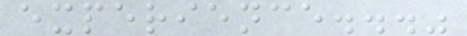experience..."
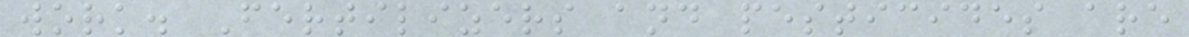work. Fertilizers and pesticides are
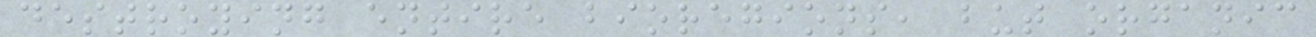destroying entire bioregions, but organic
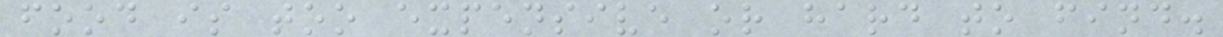food is too expensive or hard to find.
